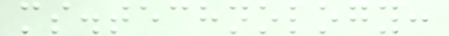ms.technology:
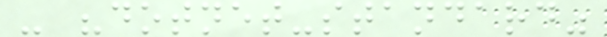- "dotnet-standard"
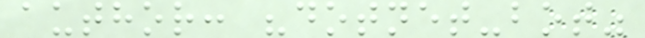author: "dotnet-bot"
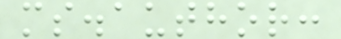ms.author:
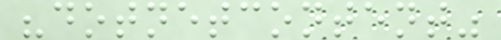"dotnetcontent"
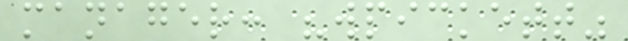manager: "wpickett"
